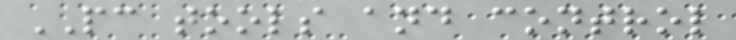PC tools and control
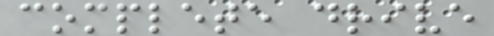complete drive
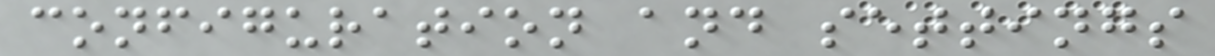configuration and settings
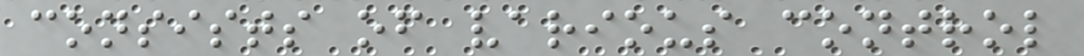consists of various control
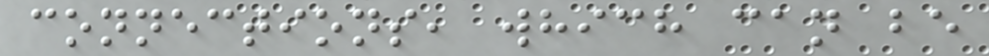connections, which can be
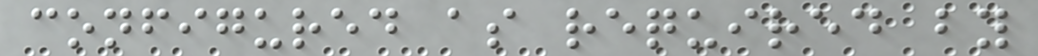configured as required by
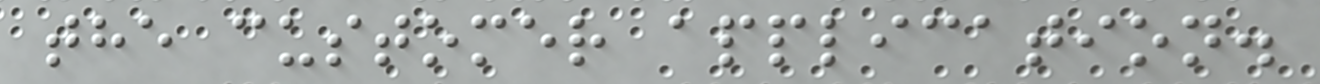the customer application.
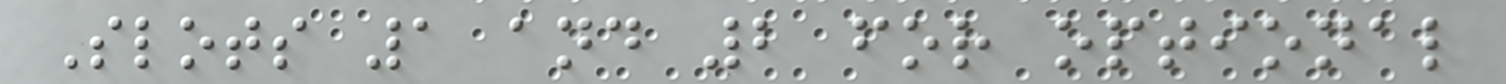Slots 1 and 2 for optional
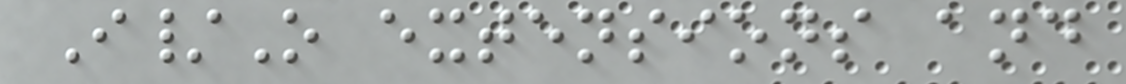I/O extensions and
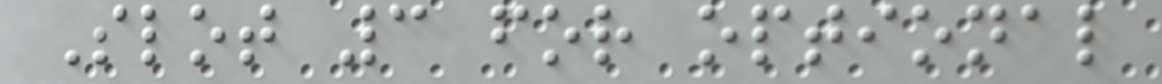Slot 3 for optional
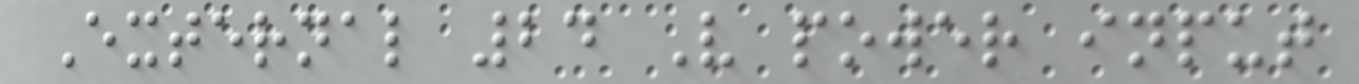External 24 V power input
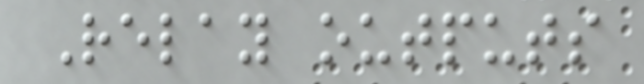Relay outputs
